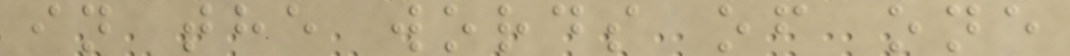in the words of one
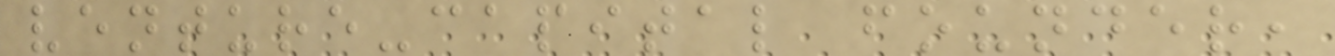venture-capital founder,
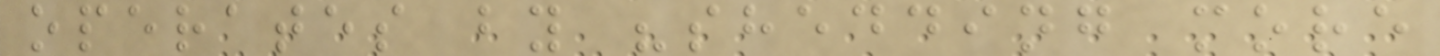operates by "shedding more
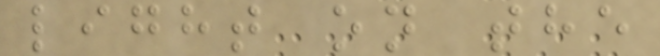light on the
